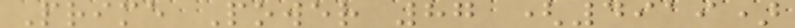Prime Power 87 (4919)
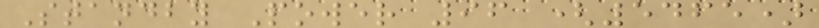Standby Power 96 (5465)
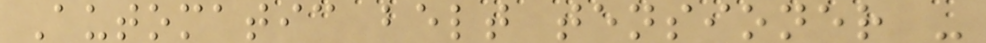Automatic belt tensioner -
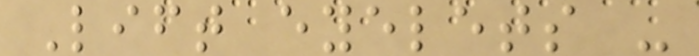Lift eyelets -
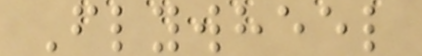Flywheel
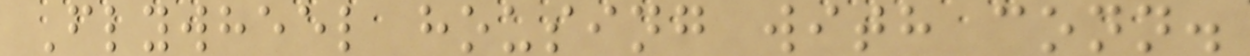Flywheel housing with conn.
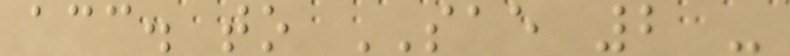acc. to SAE 2 -
